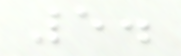5.
